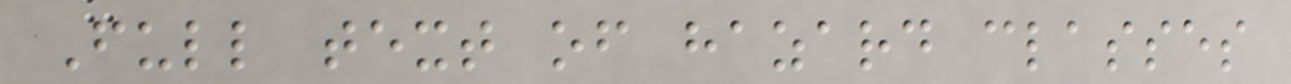Full text of hazard classes
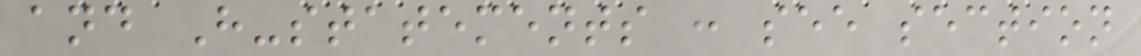and H-statements : see section
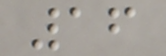16
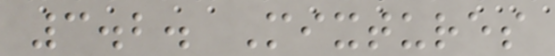3.2. Mixtures
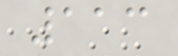113
